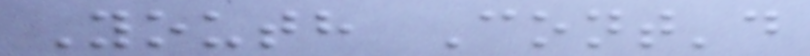Youth Cont'd
